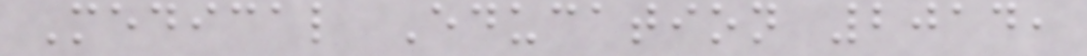Medical Education 2014,
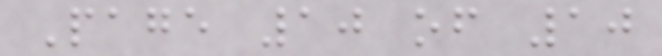Page 10 of 10
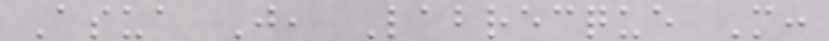Asua J, Labrecque M:
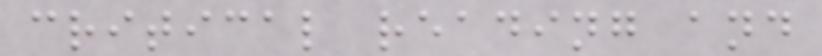critical reading and
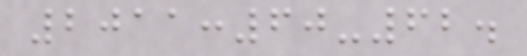2011:60-62.
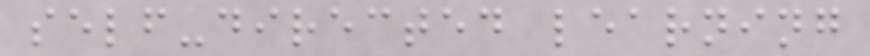self-directed learning
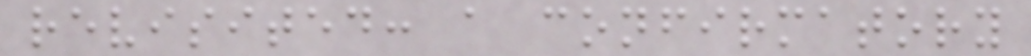revisited: a confirmatory
